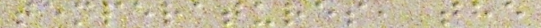temperatures, the
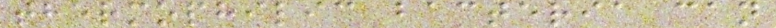thermophilic bacteria can
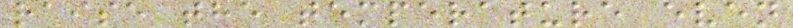raise the temperature even
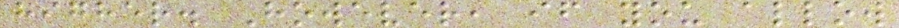higher. However, if you allow
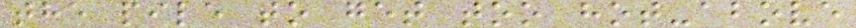the pile to get too hot-above
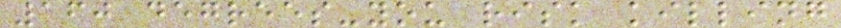160 degrees-you risk killing
